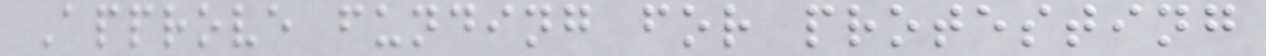Approve funding for protesting
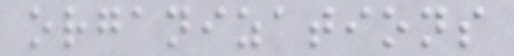organizations
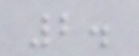2.
